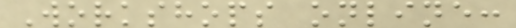Workshops online:
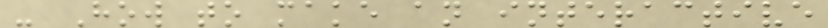- How to make an interactive
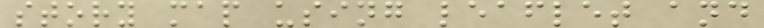story map using leaflet and
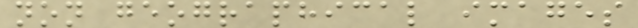non geographical images
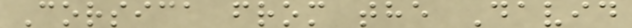Corsica from the David
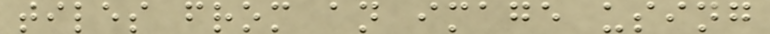tiles from an image using
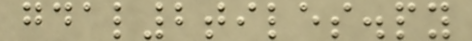gdal2tiles.py
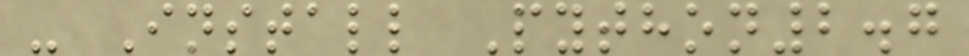- Install Python2.7
